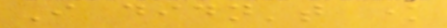I didn't know
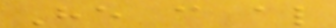He can also
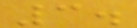3.
